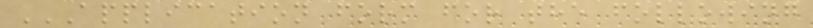APPLICATION FORM FOR THE FOLLOWING
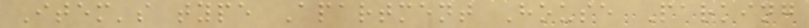Item's type Apartment House Parking
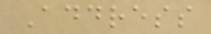Address
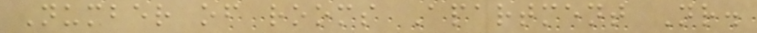Number of rooms Apartment Nr.
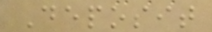Deposit
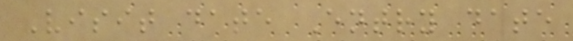Visit date Entry date
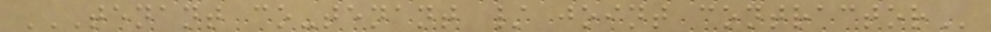TENANT CO-TENANT / JOINT CONTRACTOR
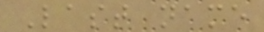Last name
